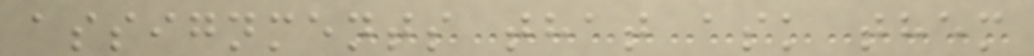assignments that ask them
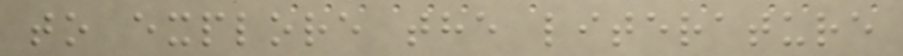to explore the literature
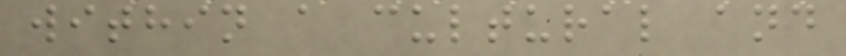within a cultural and
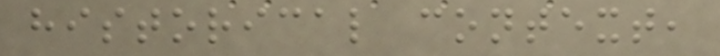historical context,
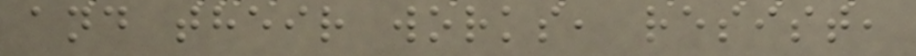and their works, resist,
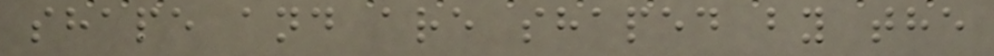shape and are shaped by the
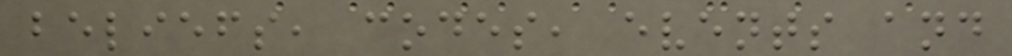beliefs, codes, events and
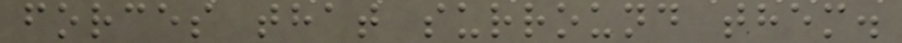forces that surround them.
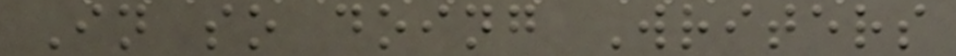In so doing Writers
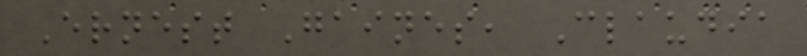Ernest Gaines, Claudia
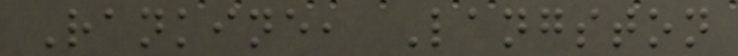Rankine, Langston
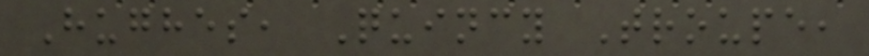Hughes, Quincy Troupe,
